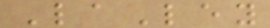LaLey
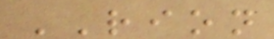RION
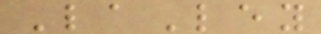LaLey
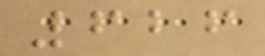626
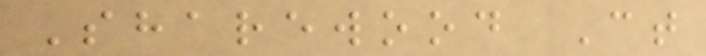Sharewood Ct
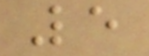5
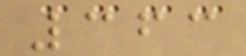363
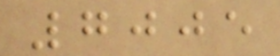7005
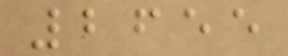2655
